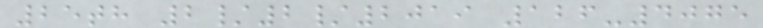25th 2/2/2019 126-4075
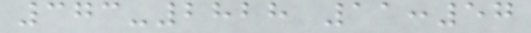373-2828 11:57
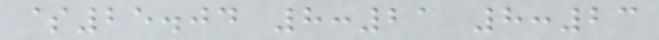$25.04 8:21 8:23
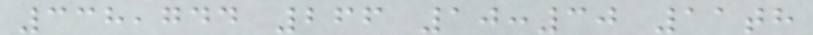338,744 266 10:30 11th
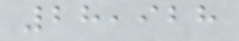28,928
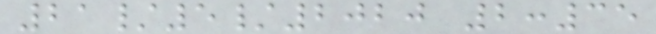21/5/2020 2:35
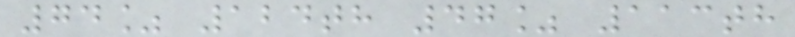74% 124th 47% 113th
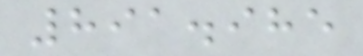891.985
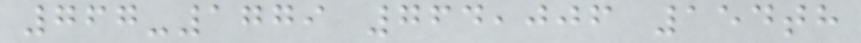767-1779 764,006 154th
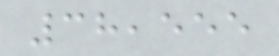38,555
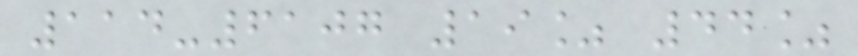114-6107 19% 44%
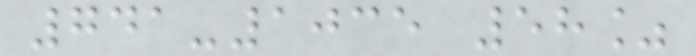741-1035 58%
